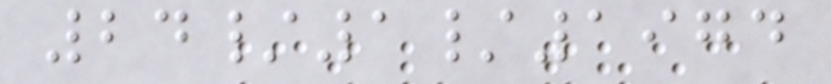24/1/1974
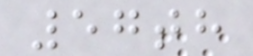57th
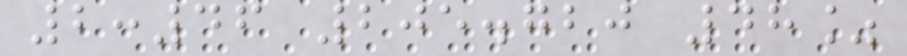2:46 205.720 48%
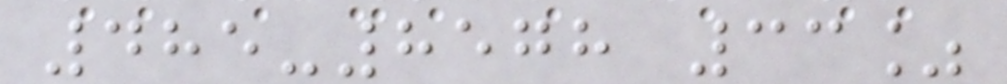485-8578 33%
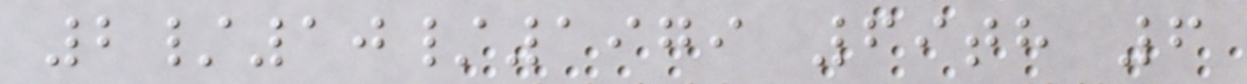2/10/1979 69th 6
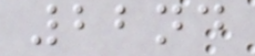22nd
